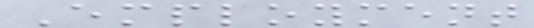Employment
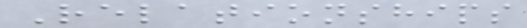Relationships
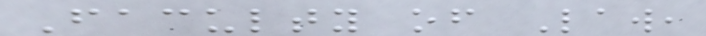Faculty of Law,
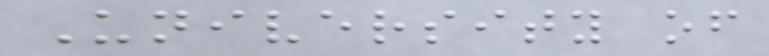University of
